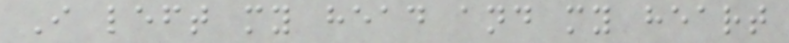I left my head and my heart
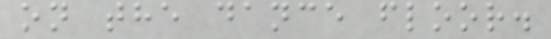on the dance floor.
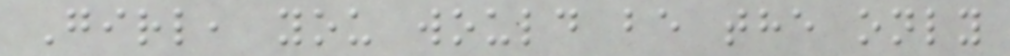Girl, you would be the only
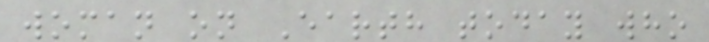woman on Earth today who
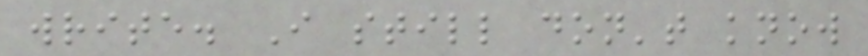write. I still don't know
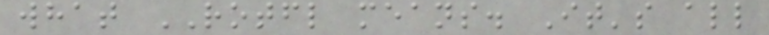what ROTFL means. It's all
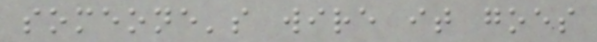someone's wire it goes
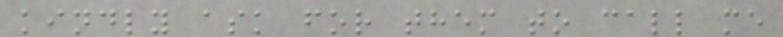kindly ask for them to call me
